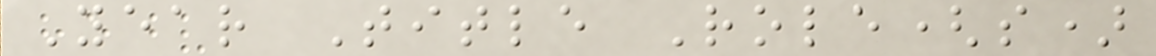Year Title Role(s)
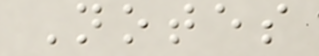Notes
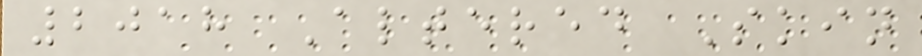2018 Altered Skin
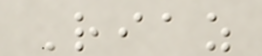Riaz
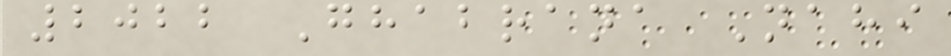2022 Ghabrana Nahi
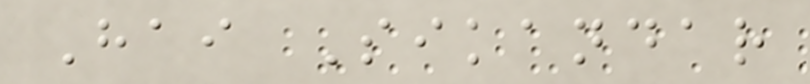Hai Sikandar
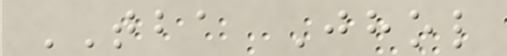TBA Jhol
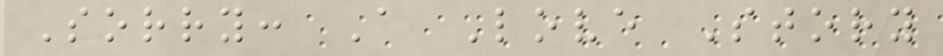Sorry: A Love Story
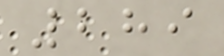289
